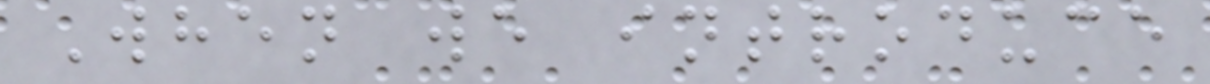When we introduce
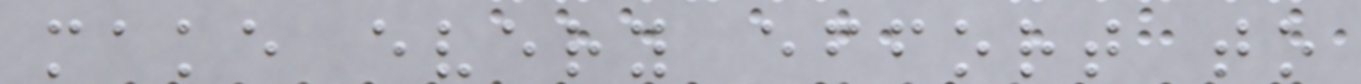make every effort to
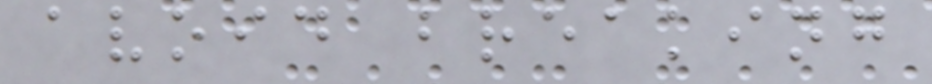avoid breaking
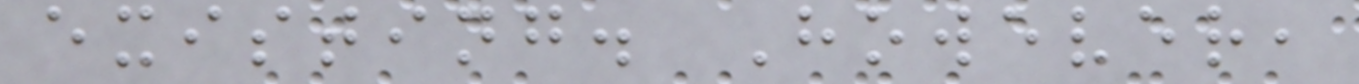existing. However,
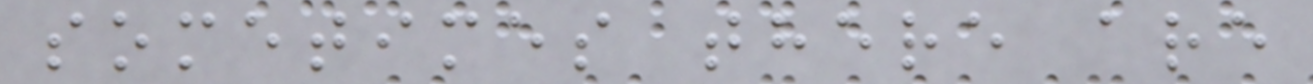sometimes there are
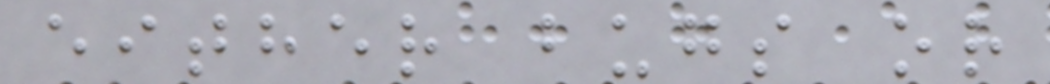either bugs or
